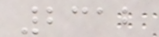2312
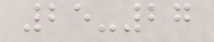25-27
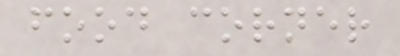food corner
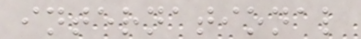international
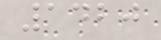1420
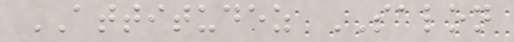ATTITUDEZ SALON
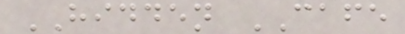HIDDEN CAFE
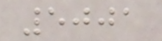5001
